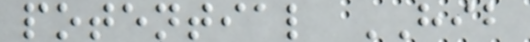potential HIB
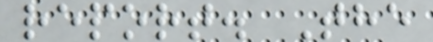report. The
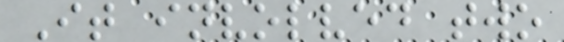It involved two
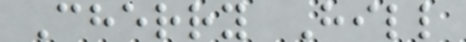Cherry Hill
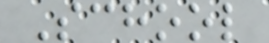School
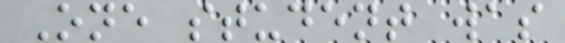One student was
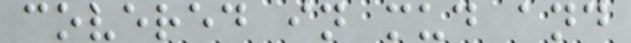covered in mud and
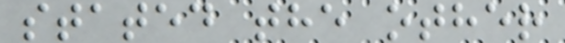stated the other
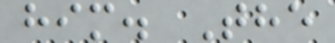him. The
